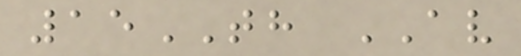15TH AV
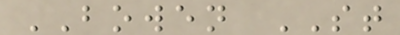BOWEN ST
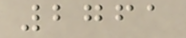2761
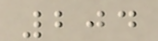204
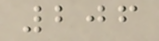206
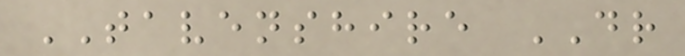TAVENSHIRE DR
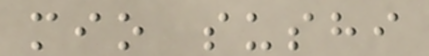mio sushi
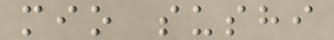mio sushi
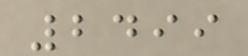2499
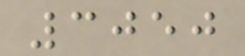3050
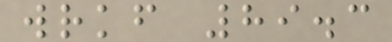wrkf 89.3
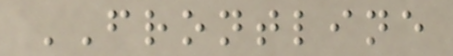FRONTLINE
